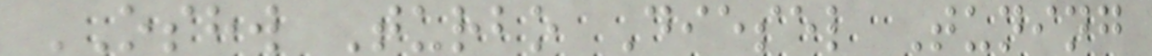OSHW Turbo Diesel Tuning
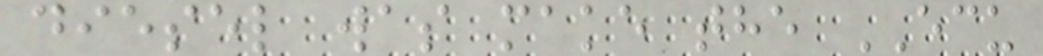diesel was make the ECU
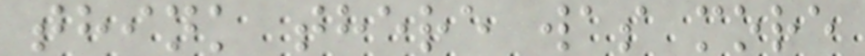think there was more
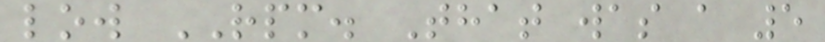low RPM. That was a 5
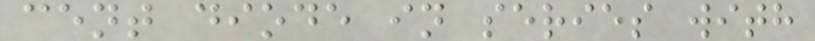cent diode in series with
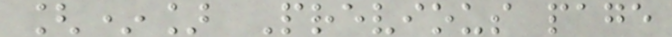[*] Previous page
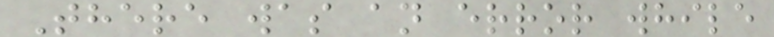There was an error while
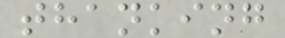thanking
